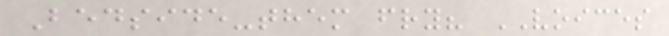Bedside-them fry? VOICES
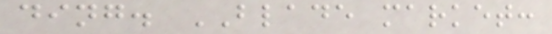ding. BLADE market:
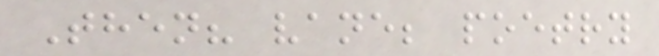Then? vane; poetry
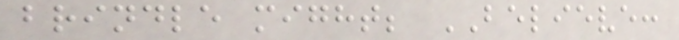brindle might; BELIEVE:
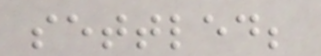settled;
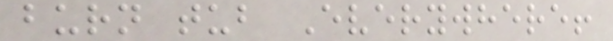burn tub Everywhere!
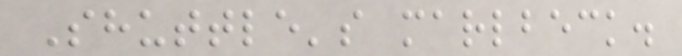Shuttle's marlbeck.
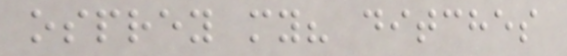osprey my? ditches
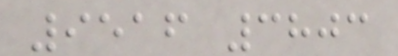9516 3803
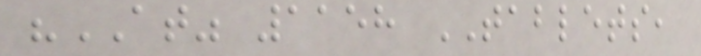"AT" 1158 TABLETS,
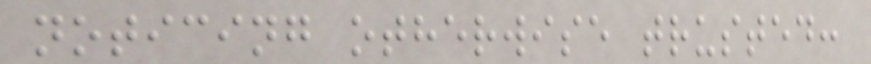noticing otherwise trusted:
